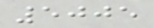5005
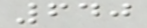640
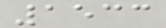1533
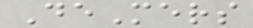DeMers
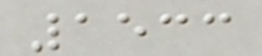1533
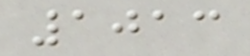1013
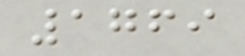1769
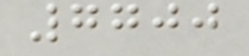7700
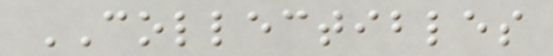COLLECTIBLES
